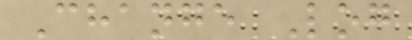Change Log
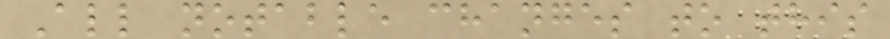All notable changes to this
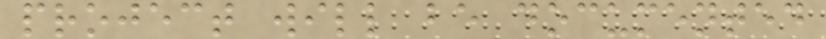project will be documented
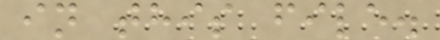in this file.
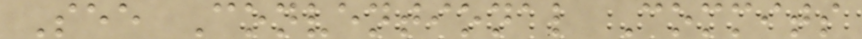See Conventional Commits
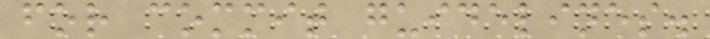for commit guidelines.
